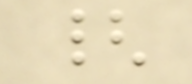{
